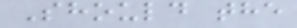Should the
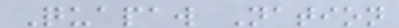Quapaw Nation
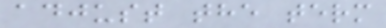adjust the term
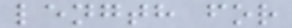length for
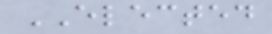ELECTED
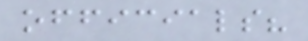officials?
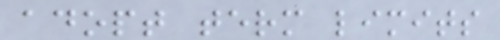adopt term limits
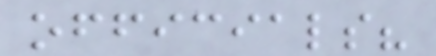officials?
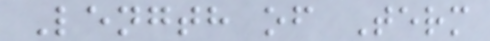Length of Term
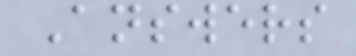Answers
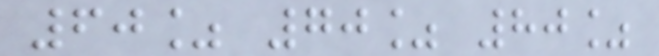60% 70% 80%
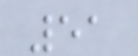51
